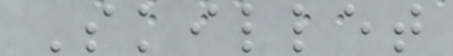Skillet
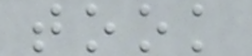took
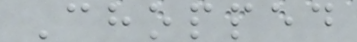Chopped
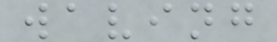waving
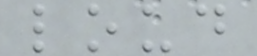loud
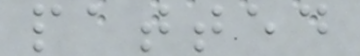patted
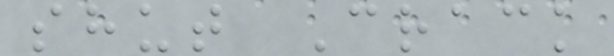shut Crack
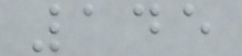145
